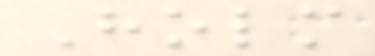Holm
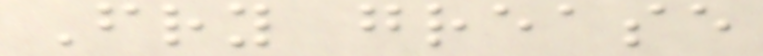Fry grease
